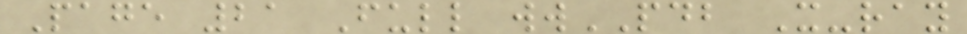Page 21 Full wwPDB X-ray
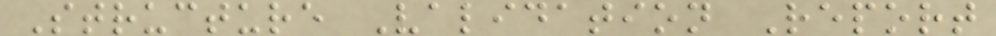Structure Validation Report
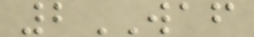2WAF
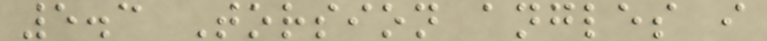5.3 Torsion angles i
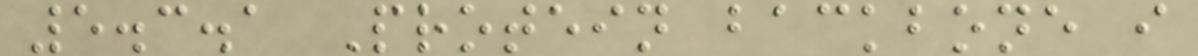5.3.1 Protein backbone i
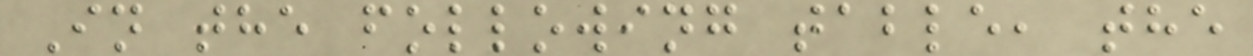In the following table, the
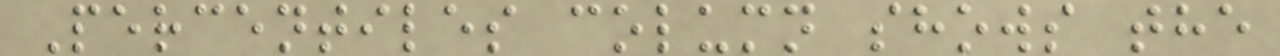Percentiles column shows the
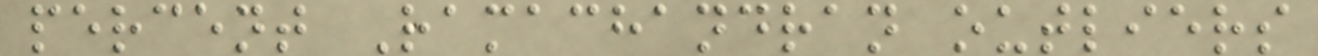percent Ramachandran outliers
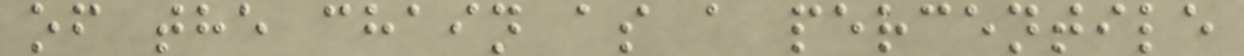of the chain as a percentile
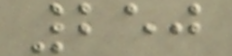250
